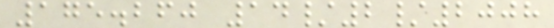175.260 14/2/2008
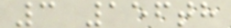3 156th
